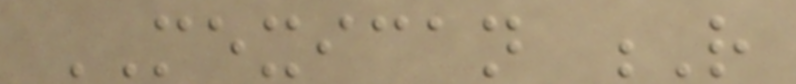MEXICAN R
